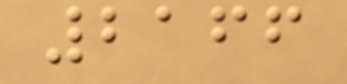2166
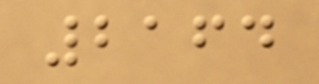2164
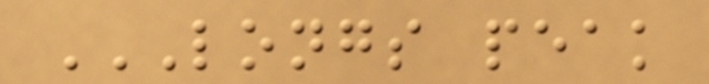LONGS PEAK
